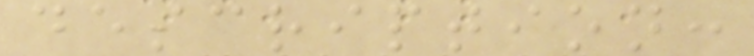description:
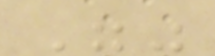""
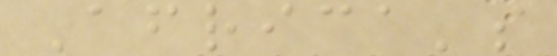Africa's
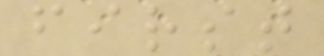first
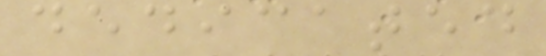dedicated
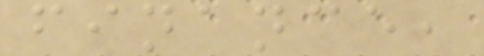finance,
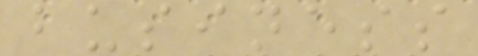business
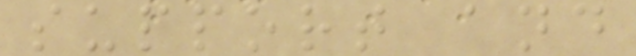support and
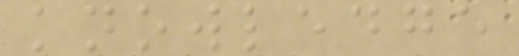knowledge
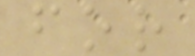for
